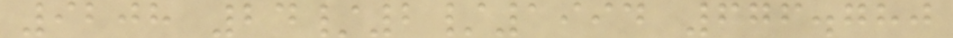9208 24/2/1994 676.780
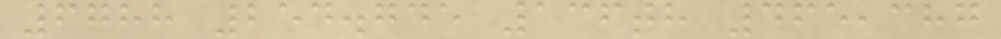6788 254.745 136th 465,387
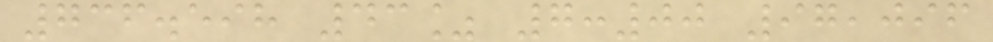736.598 43% 7:00 97,096
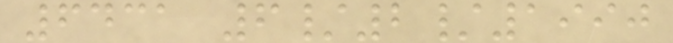6431 6/2/1990
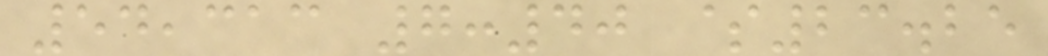54,313 7:40 $23.25
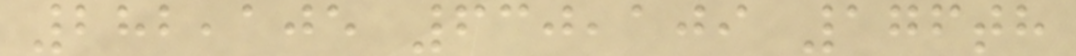282,105 630,109 176th
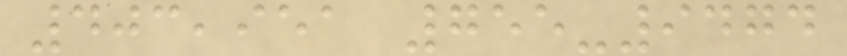403,951 755-9474
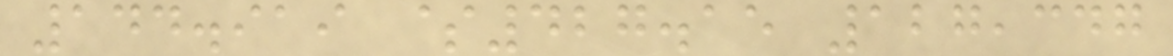144.919 $427.15 127,347
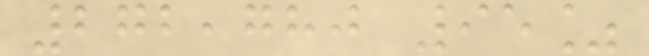272,780 95%
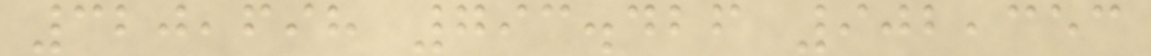320,698 793.426 902,353
